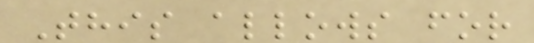This allows for
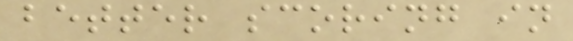better scoring in
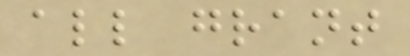all grant
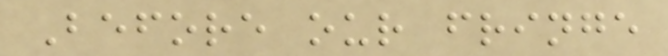Before our fringe
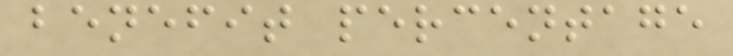benefit percentage
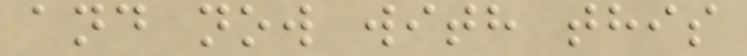and now with this
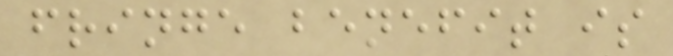fringe benefit is
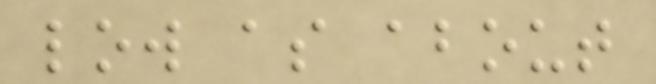low as about
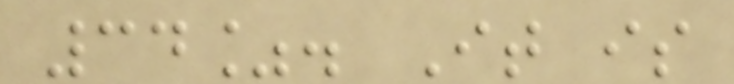34%. It is
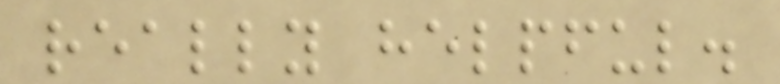really helpful.
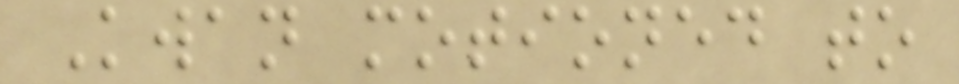Kwan motioned to
